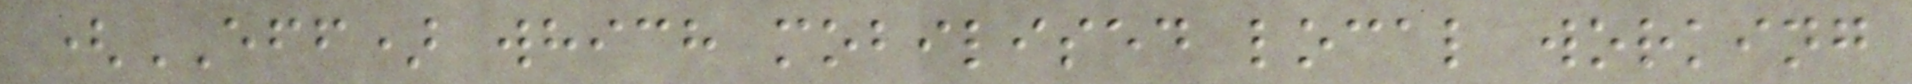(EFF) which mobilised local working
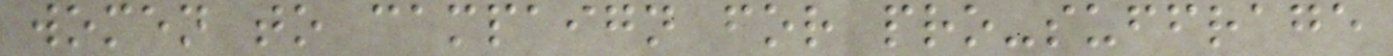women to campaign for pro-suffrage
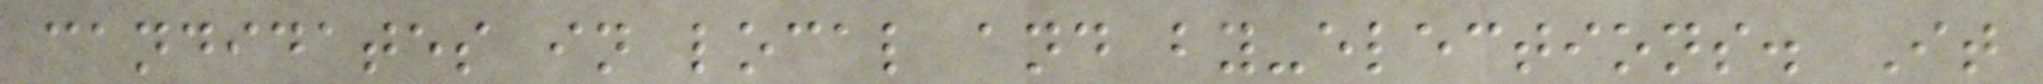candidates in local and by-elections. It
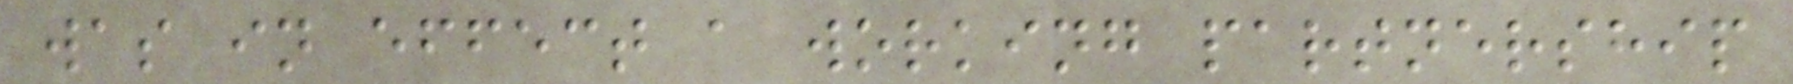was in effect a working partnership
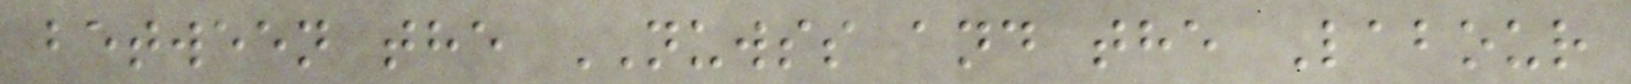between the NUWSS and the Labour
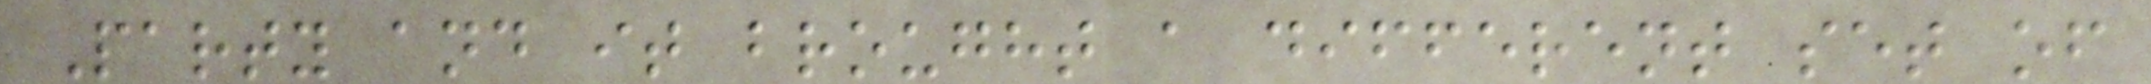Party and it brought a different set of
